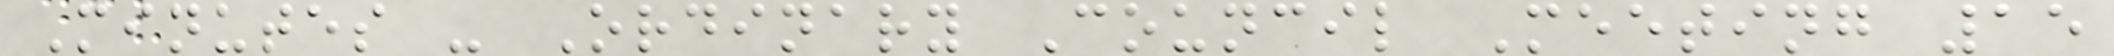Minutes - Ordinary Council Meeting 15
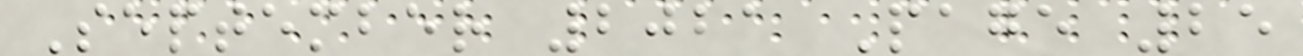September 2021 Page 25
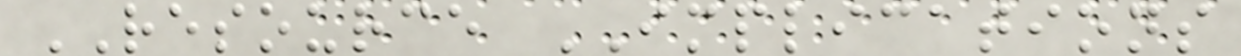RESOURCE IMPLICATIONS
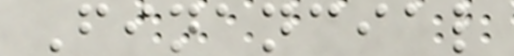Financial
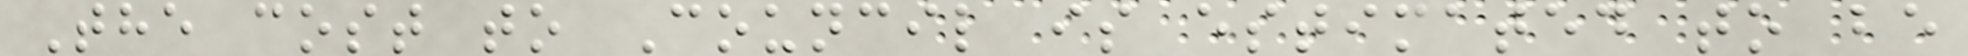The cost to Council is estimated to be
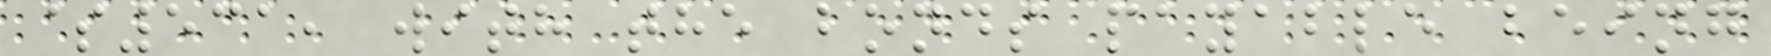$531, with the bonds payable being
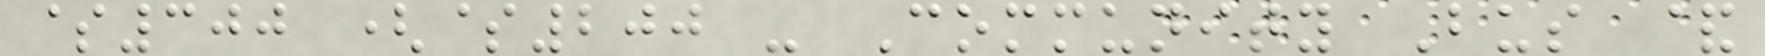$300 ($200 - Community Bus &
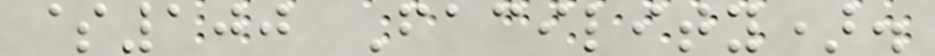$100 Facility).
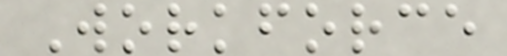Workforce
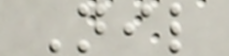Nil
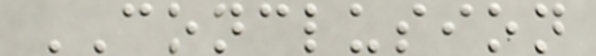CONCLUSION
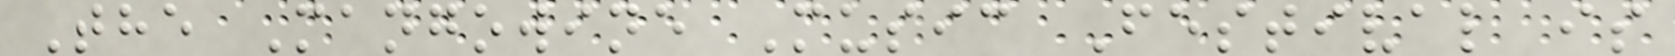The Mangowine Music Festival is
